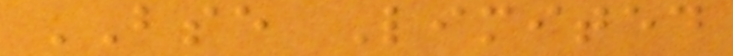BSE Limited
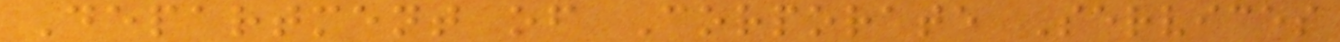Department of Corporate Services
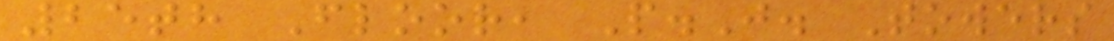25th Floor, P.J. Towers
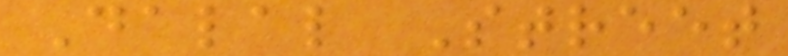Dalal Street
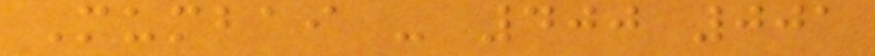Mumbai - 400 001
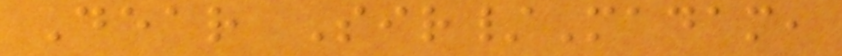Dear Sir/Madam,
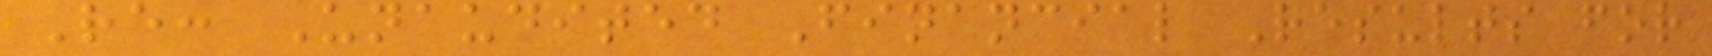Re: Unaudited Financial Results for
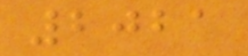2021
